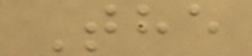The
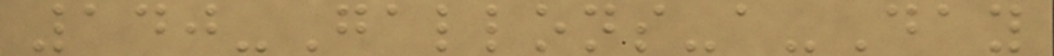140-Gallons-a-Day
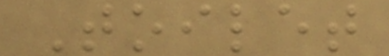Toilet
